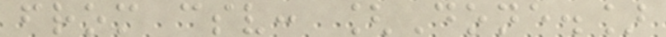from csv: [Done.]
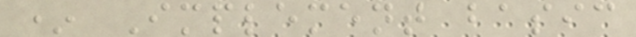* Implement basic
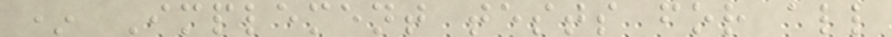* Implement tests for all
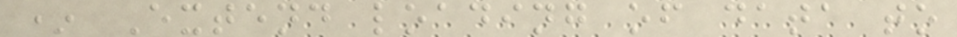* Extend loading of data to
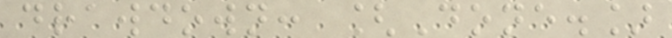drawdown: [Done.]
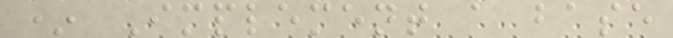* Implement a base
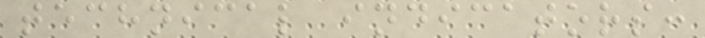technical indicators:
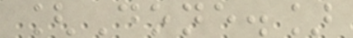[Done.]
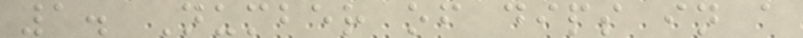1. Number of dips in a
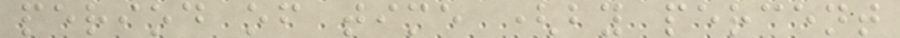period of time (by percent
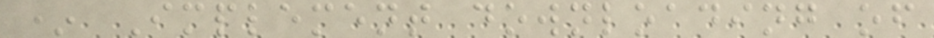* Implement downloading of
